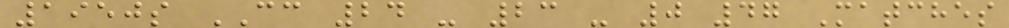1950s CC 24 - 23 - 0 47 Matches
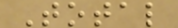Total
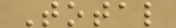Total
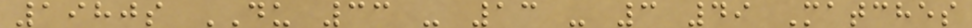1980s DU 33 - 13 - 3 49 Matches
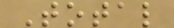Total
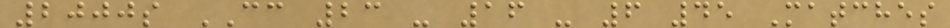2000s CC 23 - 16 - 6 45 Matches
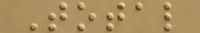Total
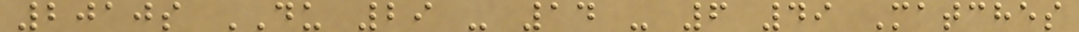2010s DU 29 - 14 - 6 49 Matches
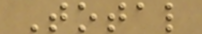Total
